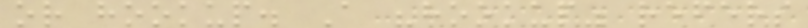or hookup. A "hookup" refers
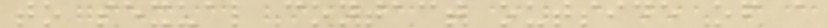to sexual contact outside of a
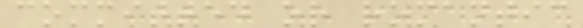committed or romantic
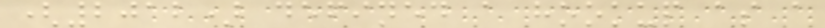(2012) defined a hookup as a
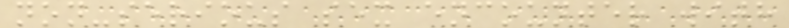non-serious sex encounter with
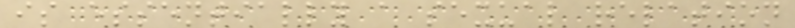is essentially a sexual relation
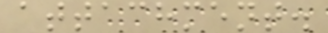attachment.
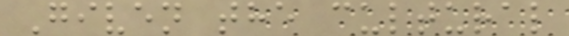Given the cultural
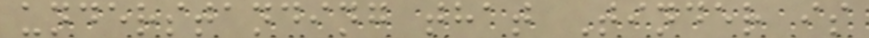understanding that Tinder is
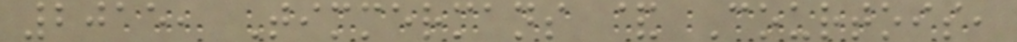2015, Timmermans & Courtois,
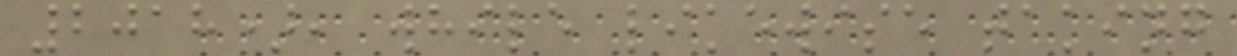2018), while likewise taking
